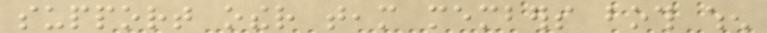support other team members both when
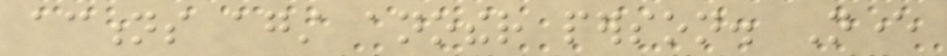actions against another person. Never
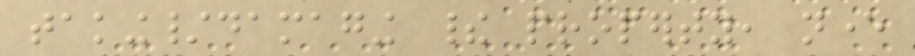taking/damaging their property, never
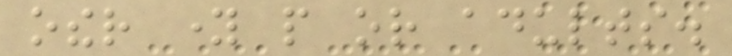other young people or adults.
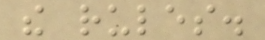the rules.
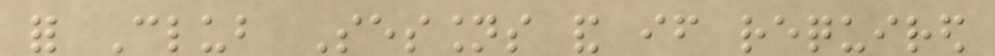for Club Sessions and if required
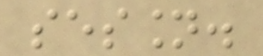session.
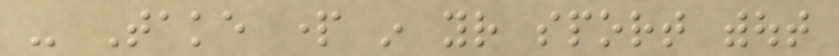- Take part in your sport without
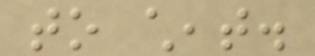to cheat.
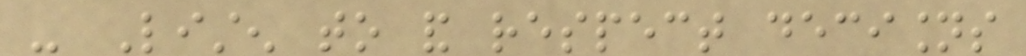- Listen to and respect decisions
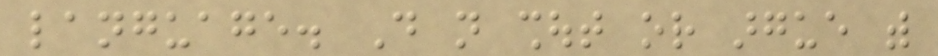language. Do not shout or argue with
